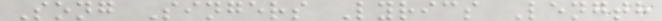Song Singers Lyrics Length
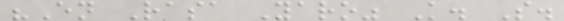"En Rasa Yaro" K. S.
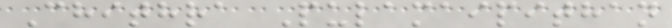Chithra Pulamaipithan
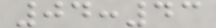04:43
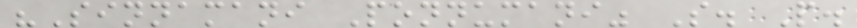"Sinnamani Ponnumani" S. P.
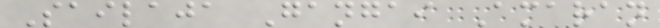Sailaja Gangai Amaran
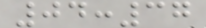04:37
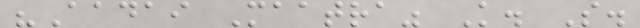"Aadai Maatra" K. S.
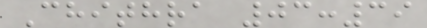Chithra 03:39
